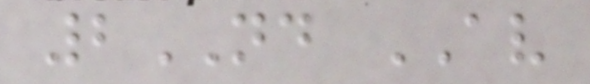2ND AV
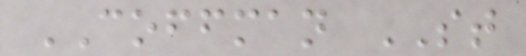COFFMAN ST
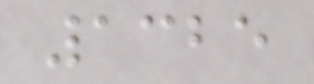1325
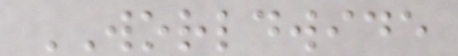WORLDWIDE
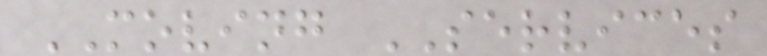MOVING SERVICES
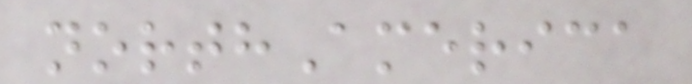northAmerica
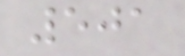501
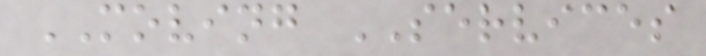MOVING SERVICES
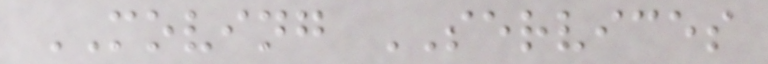MOVING SERVICES
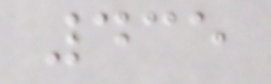435
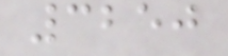3250
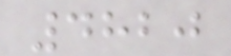4820
